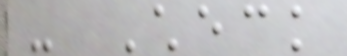- Check
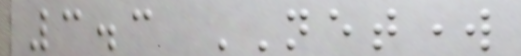3.3 NETWORK
